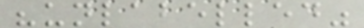"unlabelled"
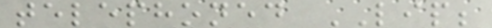telephoned LIP;
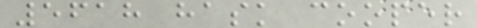5618 hask cooper
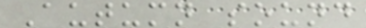Autumn sound
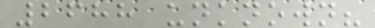2688 unknown?
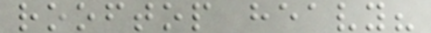rooftop heavy?
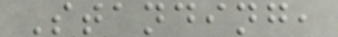Standing,
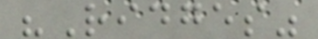"Ridges"
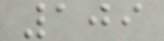109
